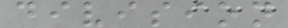division
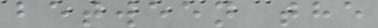between the
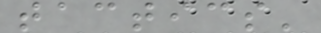tactics'
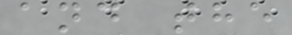and the
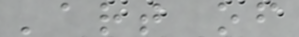'art of
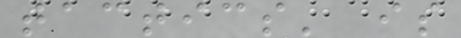tactics' is
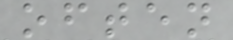often
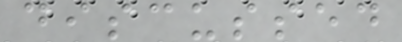discussed
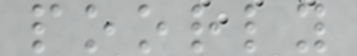poorly
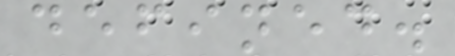defined.
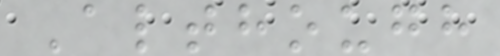Although
